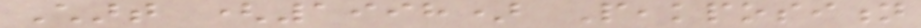Chart (1998) Peakposition
